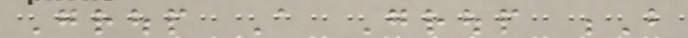Group A Group B
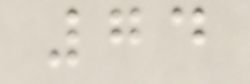74
